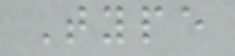Type
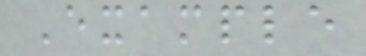Example
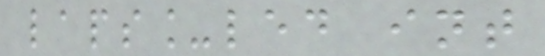laps_led int
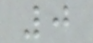0
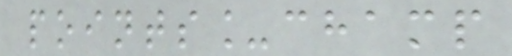points_champ
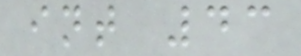int 43
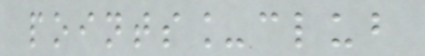points_club
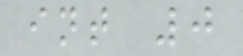int 0
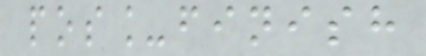pos_finish
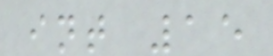int 15
